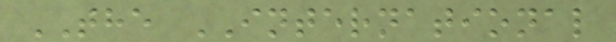THE INTERNATIONAL
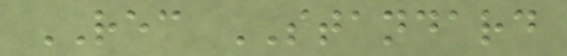REC STANDARD
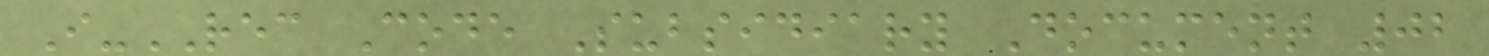I-REC Code Subsidiary Document 02
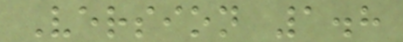Version 1.8
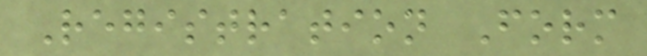Registration Form
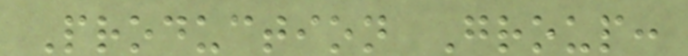Production Group:
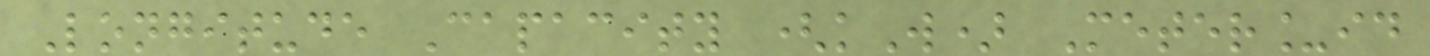Longitude Capacity (kW) Meter_id
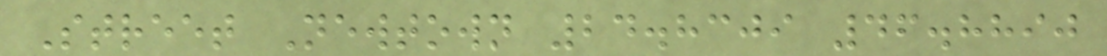Street Newtown 24.8309 46.8890
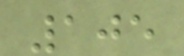105
